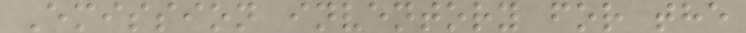Emission inventory for the
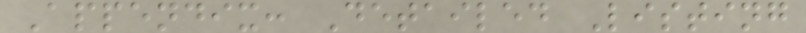Appendix: Detailed Listing
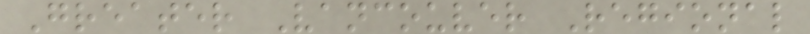Greater Vancouver Regional
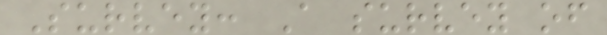Survey: A survey of
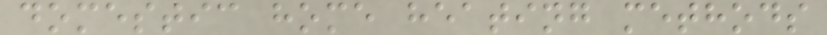domestic home heating methods
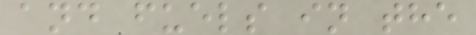and fuels in the
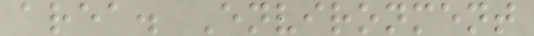area. Environment
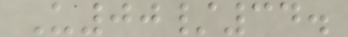U00/34.
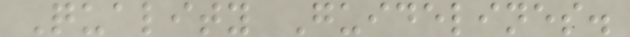Quality Guidelines.
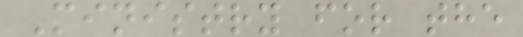Ministry for the
